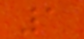1
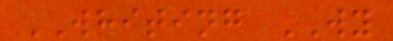WHITING WY
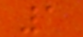1
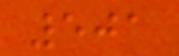501
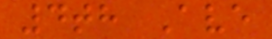4th Ave
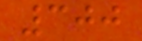300
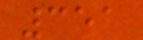351
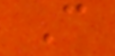C
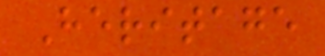Heritage
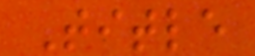Title
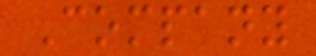Company
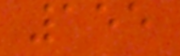155
